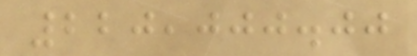220,000.00
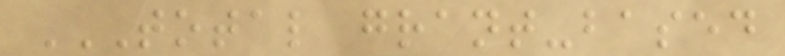TOTAL GRANT-BASED
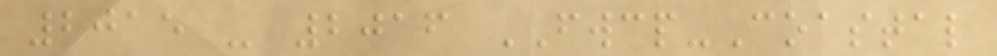2015 - 2016 FWCP-Coastal
